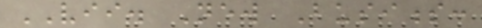VII. New Business:
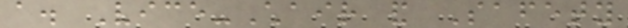a. Vice-Chair and Safety
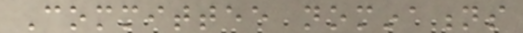Committee nominations
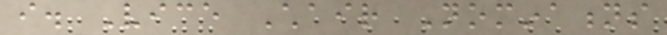i. Vice Chair Nominations
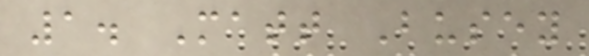1. Matt Busey
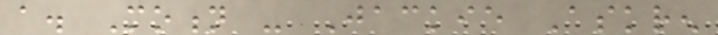a. Motion - Jackie Askren
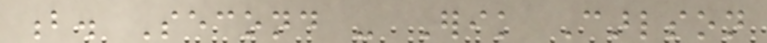b. Second - Erik Carlson
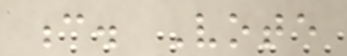c. Vote
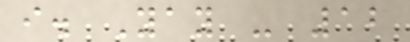i. Yay - 12
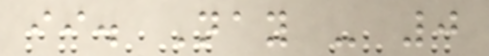ii. Nay - 0
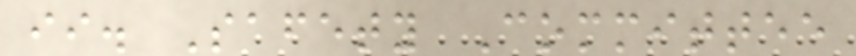ii. Safety Committee
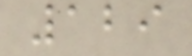129
